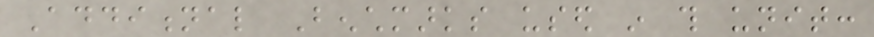Additional Benchmarks used in this unit:
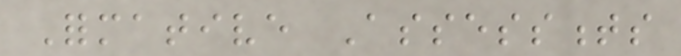Formative Assessments
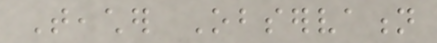Teacher Observation
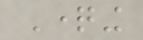Questioning
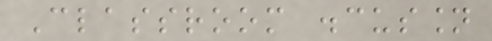Classroom discussion
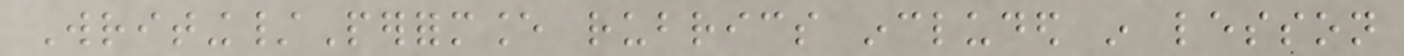Writing/Performance rubrics included in lesson
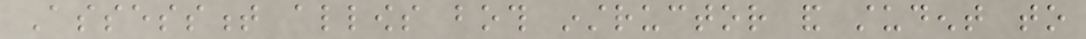Assessment allows both instructor and student to
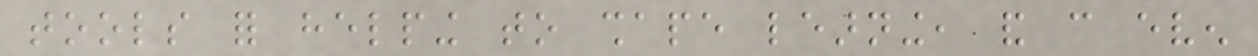tools for helping to shape learning, and can even
